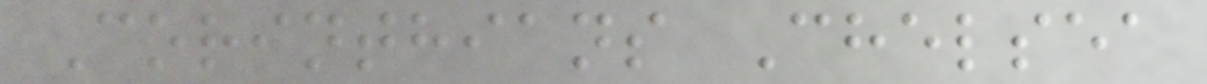Corinthians Chelsea
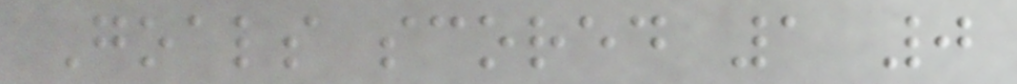Goals scored 1 0
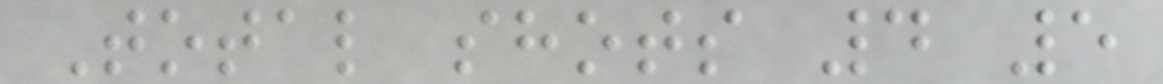Total shots 4 5
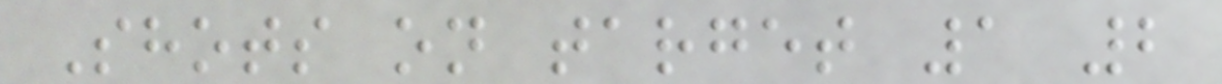Shots on target 1 2
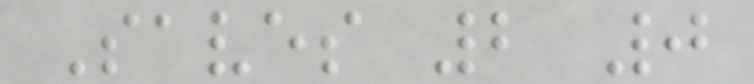Saves 2 0
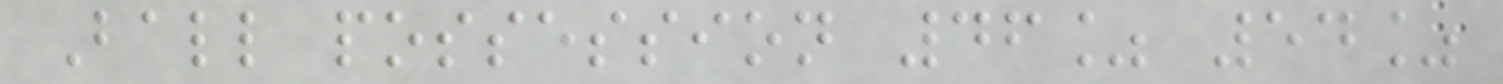Ball possession 46% 54%
